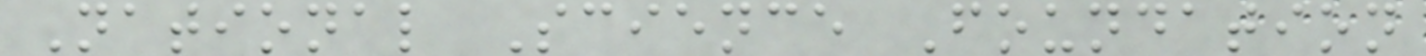National Science Foundation
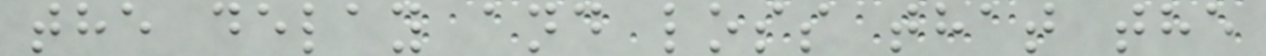the delay and loss that the
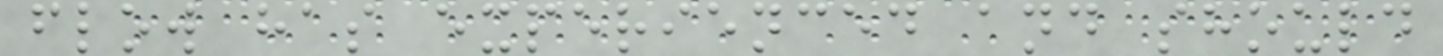flow has experienced and should
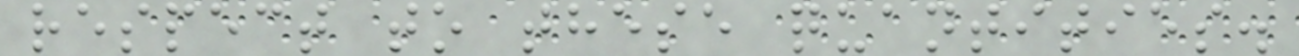respect to these quantities.
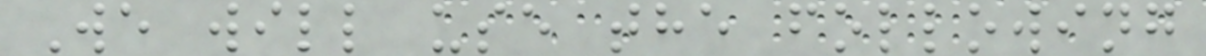We will use the following
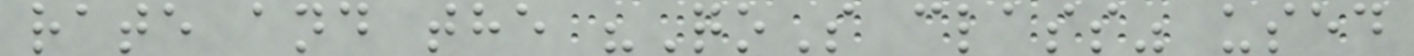rate and the "QoS class" used
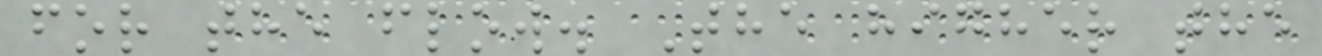for the flow. The higher the
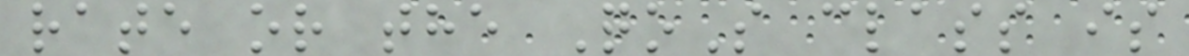rate or the QoS class is
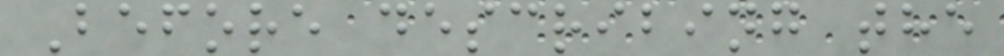Before describing the
